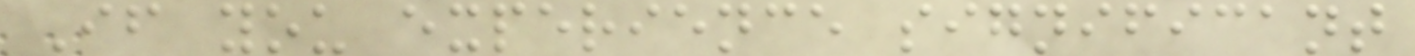If you experience significant
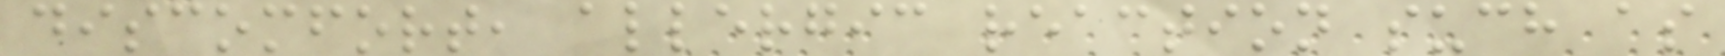discomfort, allergic reaction such as
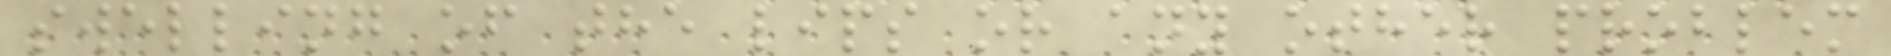swelling of the lips or any other problem
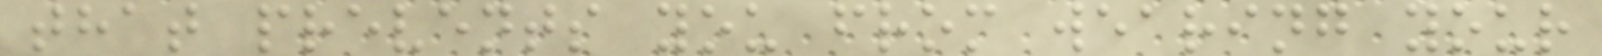that prevents you from wearing your
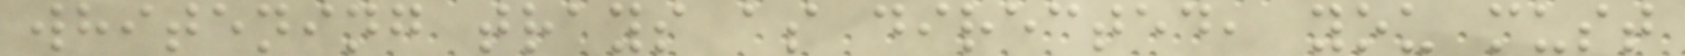whitening trays as directed, you must
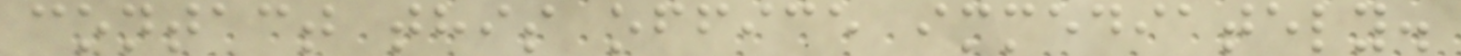contact this office immediately.
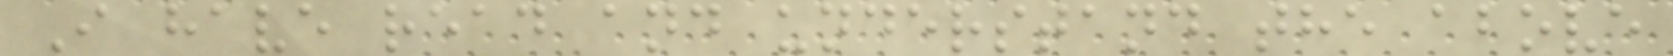I have read and understand the above
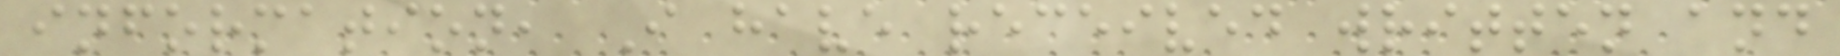information, I have received written and
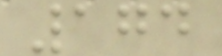174
